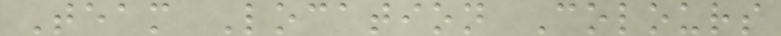Team Location Colours
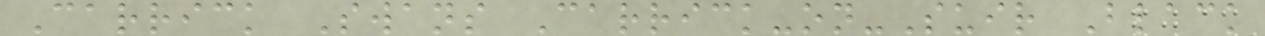Carrick Swans Carrick-on-Suir Black
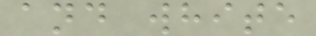and white
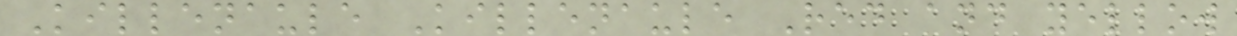Killenaule Killenaule Red and yellow
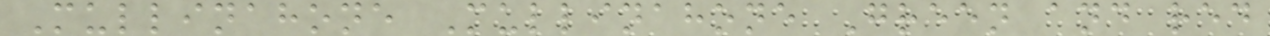Mullinahone Mullinahone Green and red
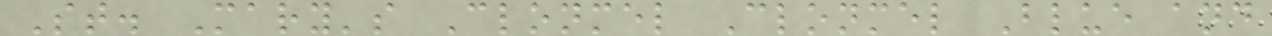St. Mary's Clonmel Clonmel Blue and
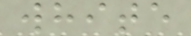white
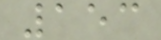153
